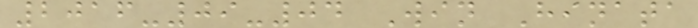2016-09-04 Win Hinata
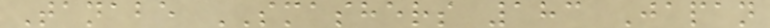Tanabe SMASHERS 183 Japan
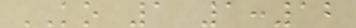KO 1 1:12
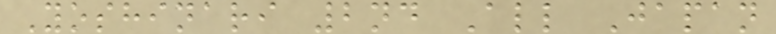Yoshinari 2nd All Japan
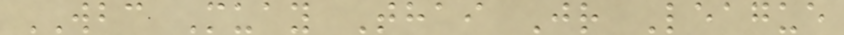WBC Muay Thai Jr League
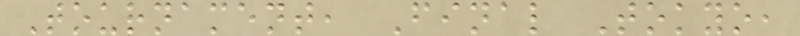Tournament, Final Tokyo,
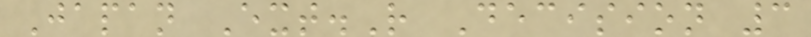Japan Ext.R Decision 3
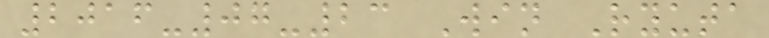2016-07-23 Win Ryuta
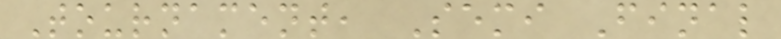Tournament, Semi Final
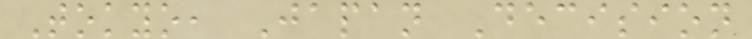Tokyo, Japan Decision
